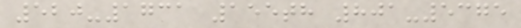520-1731 155th 801-5375
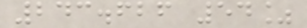243.626 54%
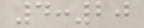4:20
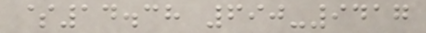$14.38 690-9417
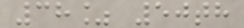38% 50th
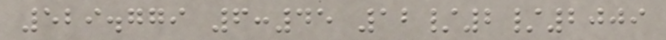529.779 6:45 12/2/2009
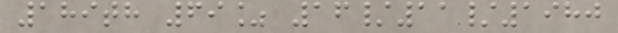189th 69% 16/11/1980
